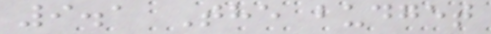9.1 The budget
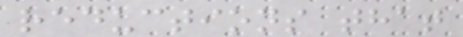reductions that
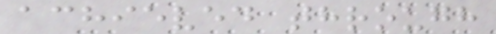achieved through
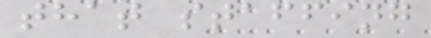that staffing
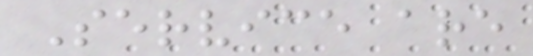Service are
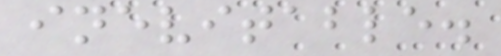inevitable.
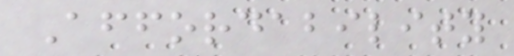Affordability
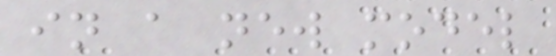in a new model
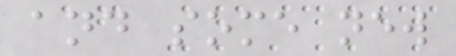and some new
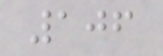106
